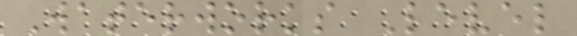Waterworks Level
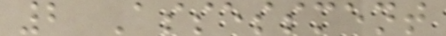2 Assessment
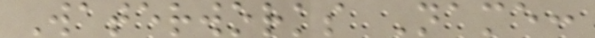Waterworks Name:
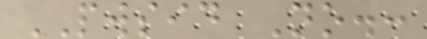PWSID No.:
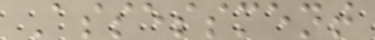Assessment
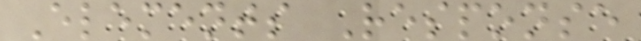Elements Response
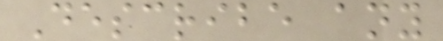Describe any
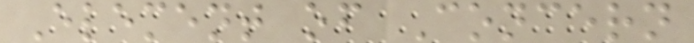Element of Concern
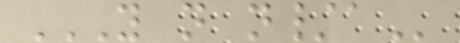Y N N/A
